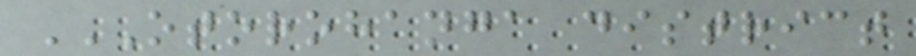OTOROHANGA DISTRICT
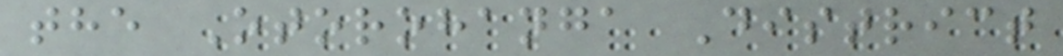the Otorohanga District
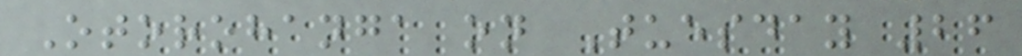Otorohanga on Tuesday 26
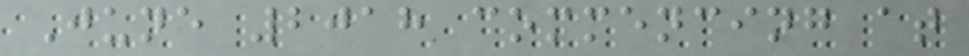June 2018 commencing at
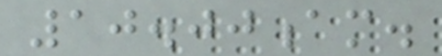10.00am.
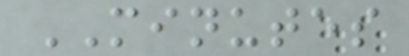MINUTES
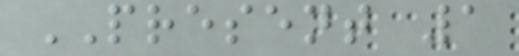PRESENT 1
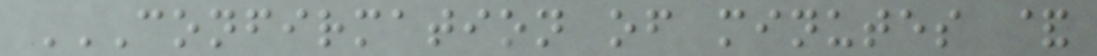CONFIRMATION OF MINUTES &
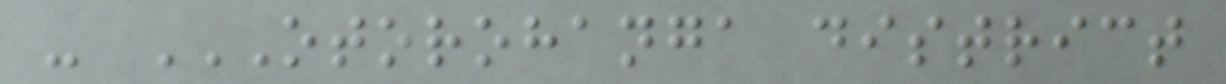- OTOROHANGA DISTRICT
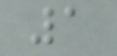1
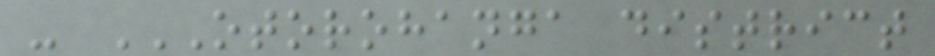- OTOROHANGA DISTRICT
